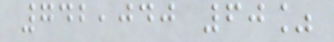742,040 60%
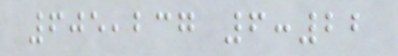605,237 6:22
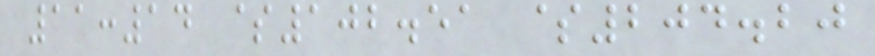11:14 $102.51 $204.20
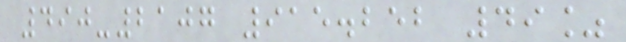490-2107 915.252 49%
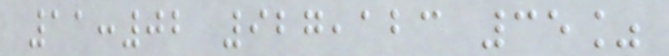11:02 927,123 35%
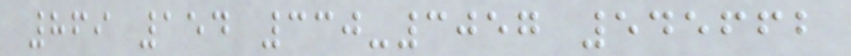869 154 330-3057 545662
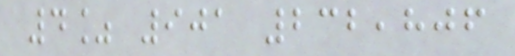4% 901 232,806
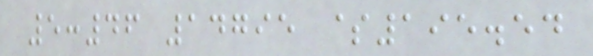5:46 14795 $195.54
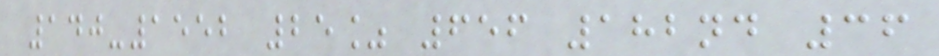140-1552 25% 656 182nd 36
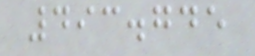493.745
